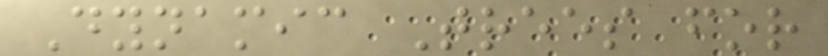Dynamic Trees for
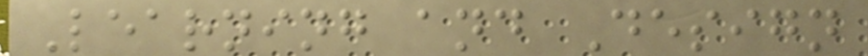Learning and Design
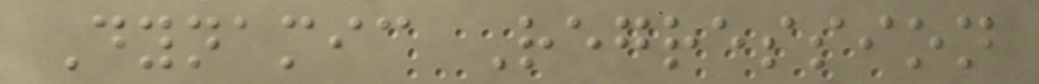Dynamic Regression
